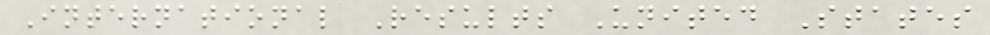International Results United States
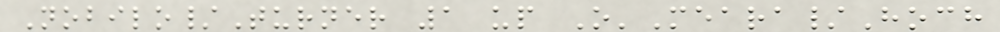Nobilo/Turner 1 up O'Meara/Hoch
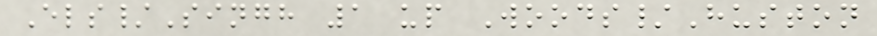Els/Singh 1 up Woods/Huston
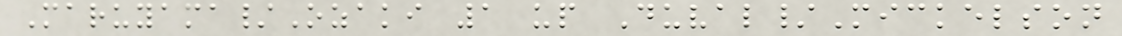Maruyama/Ozaki 1 up Duval/Mickelson
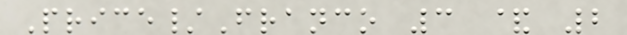Price/Franco 3 & 2
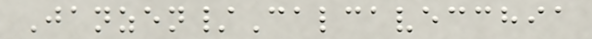Janzen/Calcavecchia
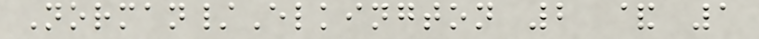Norman/Elkington 2 & 1
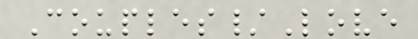Couples/Love
